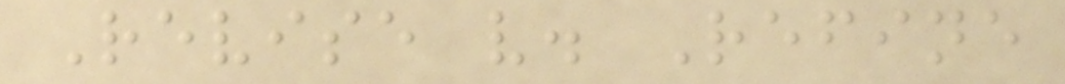Revise v. Refine
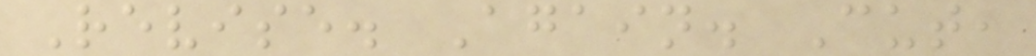Revise. Again. Cut,
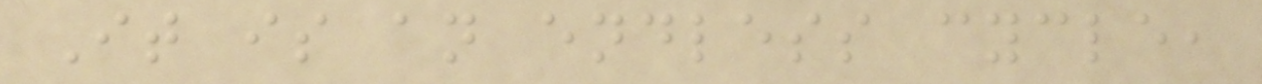It is an endless cycle,
